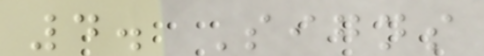4. Signs
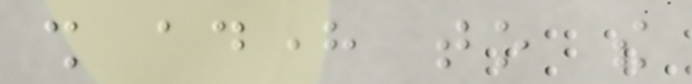shall adhere to the
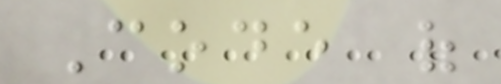Code of
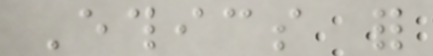Ethics for
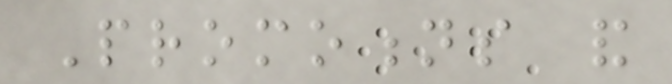Promotions and
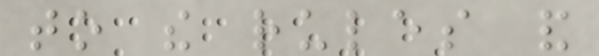to the rules and
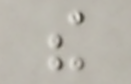the
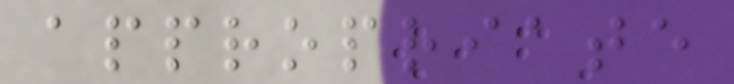appropriate
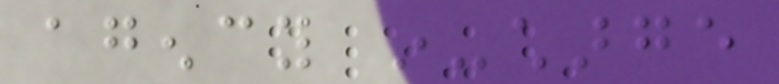agency in-charge
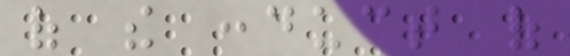of the conduct of
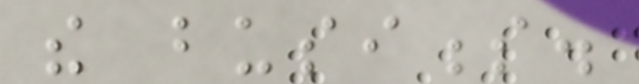the business.
